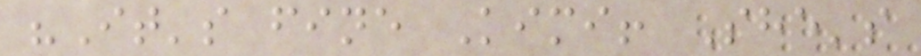"It's fine Kimi! She's
